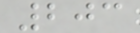203
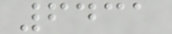6431
